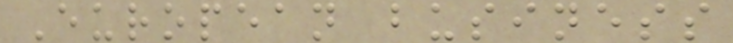European business
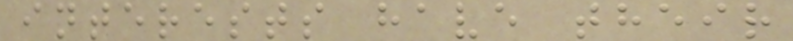interests have their
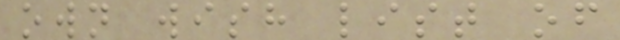own wish list of
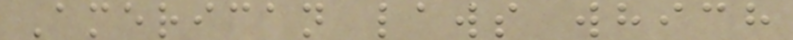American laws which
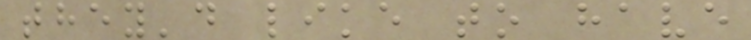they'd like to have
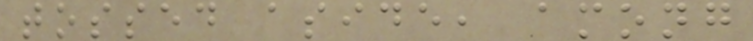tossed aside, among
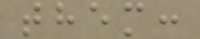them:
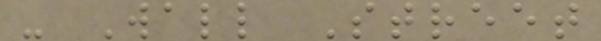- Wall Street
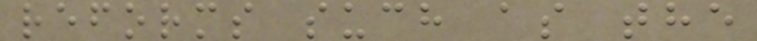reforms such as the
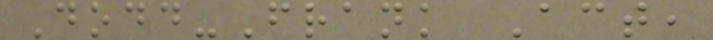Dodd-Frank Act,
